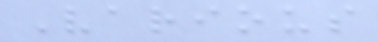Various
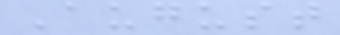August
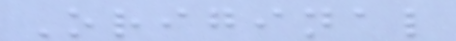Original
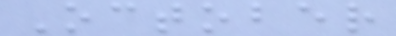October
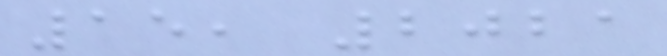15, 2021
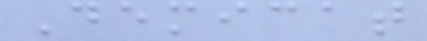Demicat
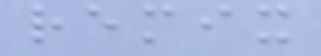remix
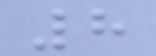8
